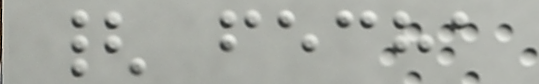{ fecha
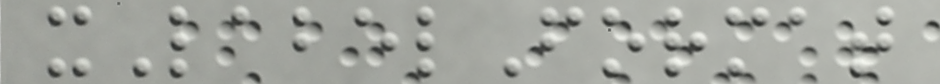xLabelFormat
